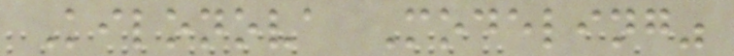Kilonova Modeling"
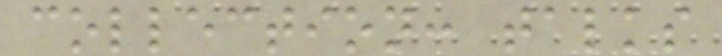collection: talks
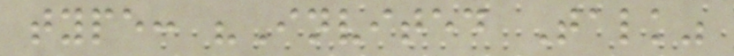type: "Invited Talk"
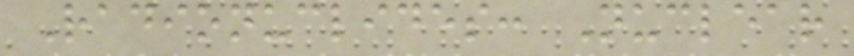Radionuclides: Nuclear
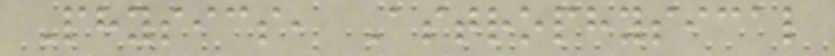Physics, Astrophysical
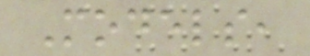Models,
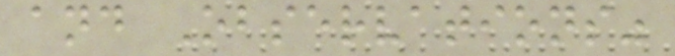and Observations"
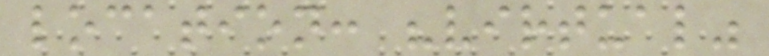location: "virtual"
